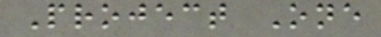Project One
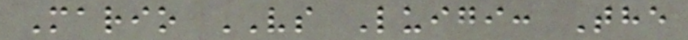Mario VS Luigi: The
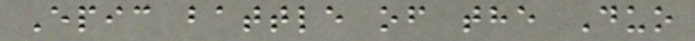Epic battle of the Duo
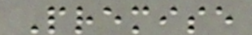Premise
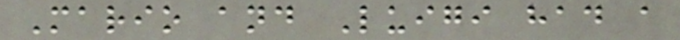Mario and Luigi had a
